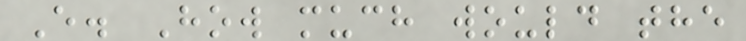E. How much would the
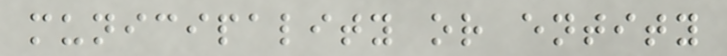municipality or entity
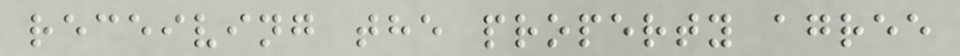receiving the property agree
